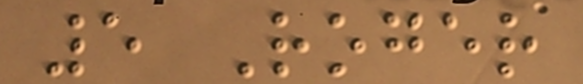5 Roger
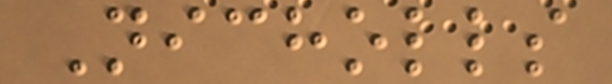Nicholls
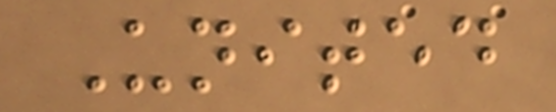United
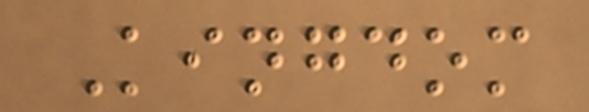Kingdom
